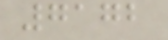7172
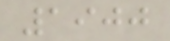1900
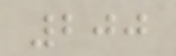200
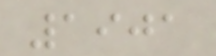1901
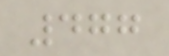477
